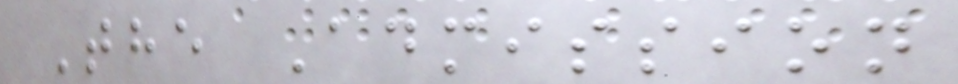The Admission
